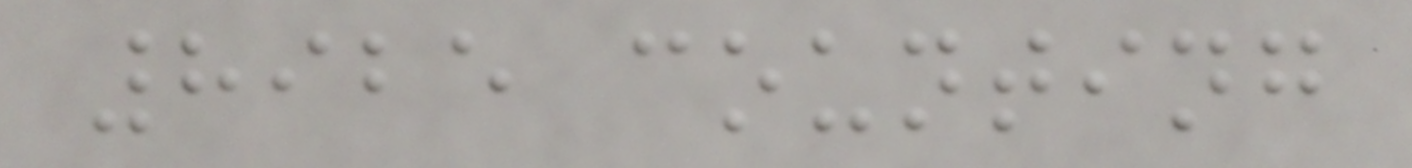8925 counting
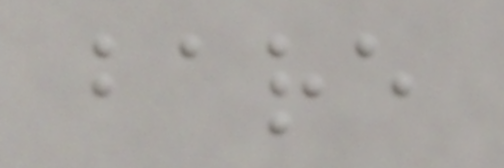bare
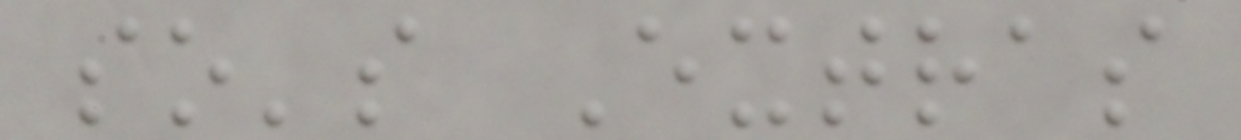so's Extras
